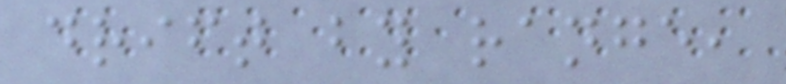drift by range,
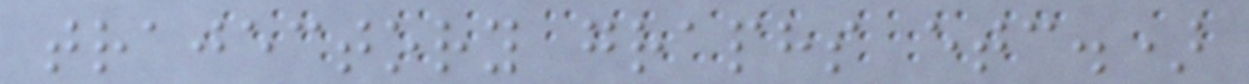trajectory graphs etc.)
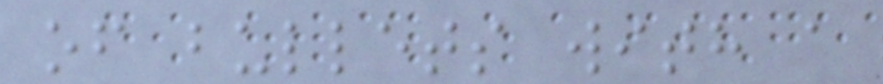of bullets with a
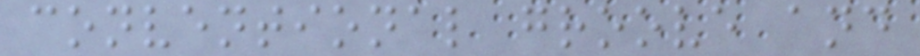conventional groove and
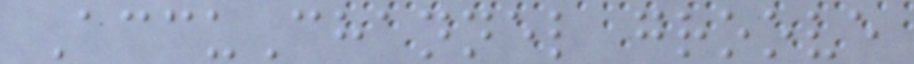AccuChannel groove
